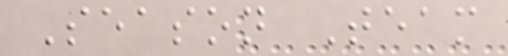Season Team
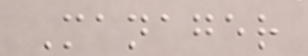Manager
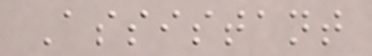Assistant
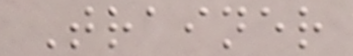Trainer
